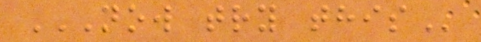NOW TRY THIS
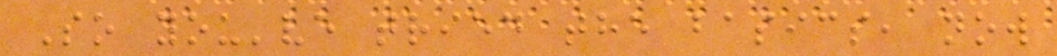So you've tried the basics, now
